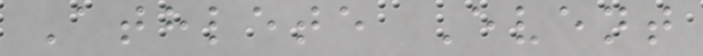Athlete Event
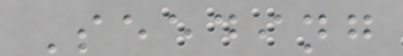Seeding
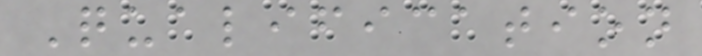Qualification
